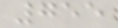755
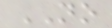NO
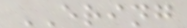ERING
